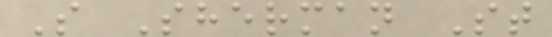S Sherman St
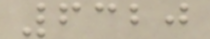6320
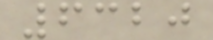6320
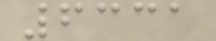6331
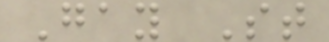Gay St
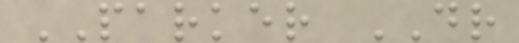PARKER DR
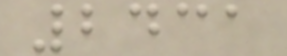2431
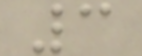3
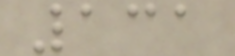131
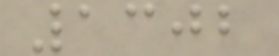1302
